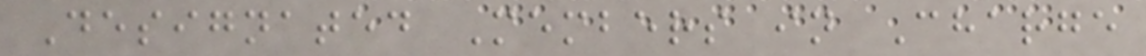Designated Members in Charge
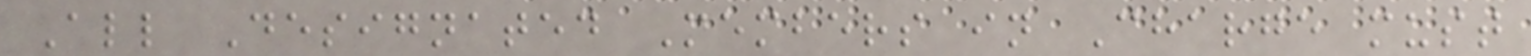All Designated Members in Charge must
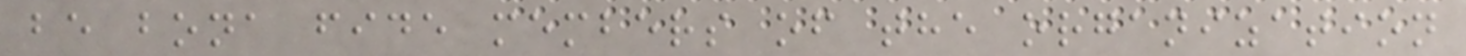be bona fide members of the organization
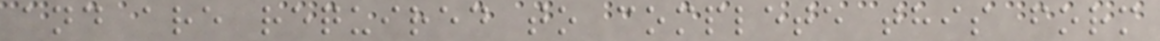and are required to complete this form
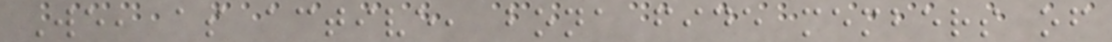We, as active, bona fide members of
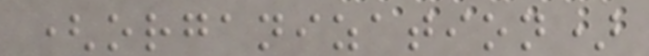(organization)
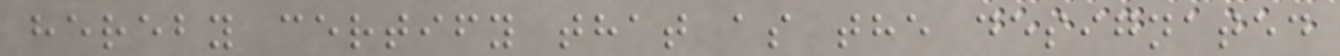hereby certify that as the designated
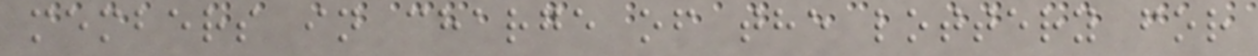members in charge of the lottery for
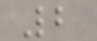2
